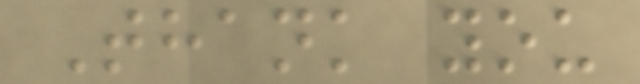Thank you
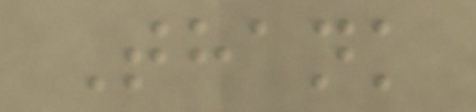Thank
